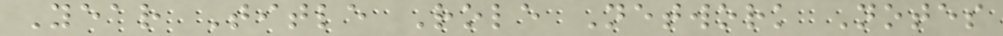Year Title Role Network Notes
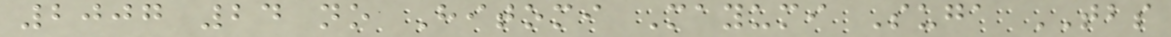2007 24 no Hitomi Mayumi Suga TBS
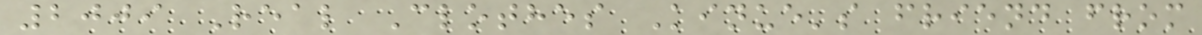2009 Real Clothes Kinue's friend from
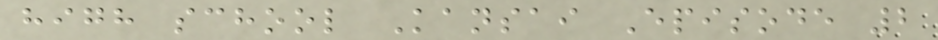high school Kansai Episode 2
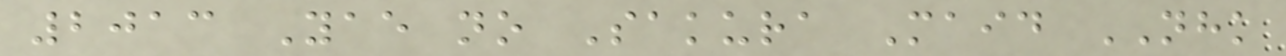2013 Yae no Sakura Maid NHK
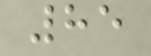85
